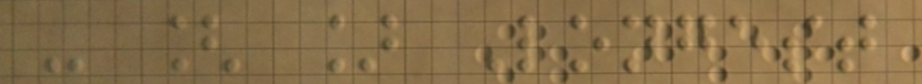- [ ] Longest
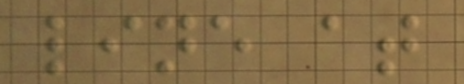line at
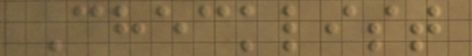Checklist
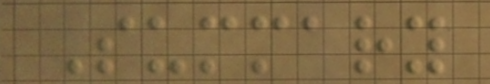Summary
